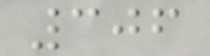306
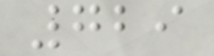729
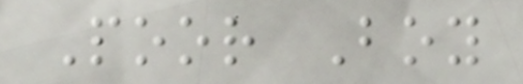Poor Boy
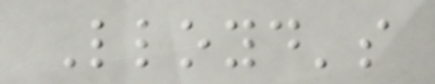Lloyd's
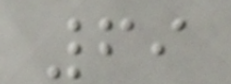69
